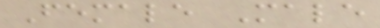Female Male
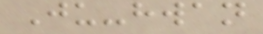Ju-hwan
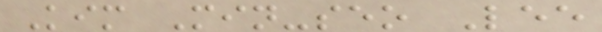Kim Min-seo Lee
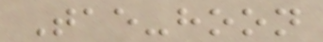Tae-hoon
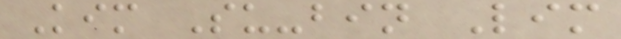Kim Su-bin Lim
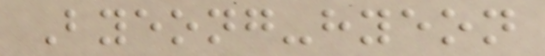Byeong-hyeon
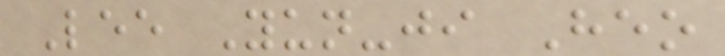Lee Yun-ji Heo
